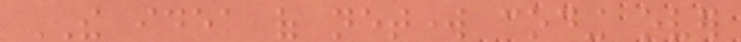THE idea of network coding over
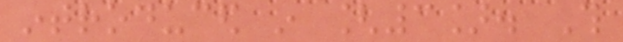introduced in [3]. This
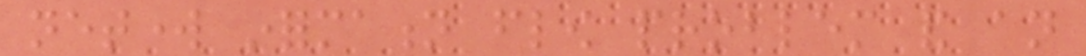network information flow problem and an
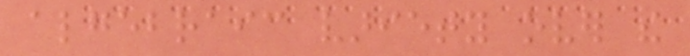algebraic variety over the
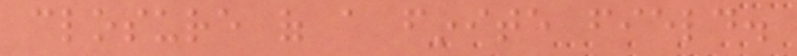closure of a finite field.
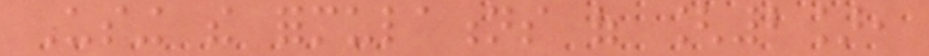Using the formulations of [2],
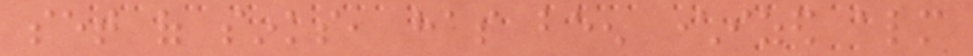set of sinks, has been characterized almost
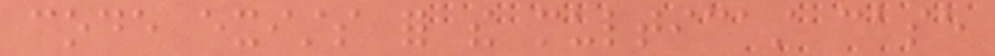code exists for the multicast case
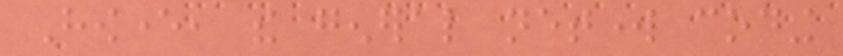However, the general network coding
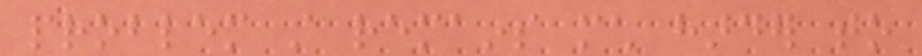problem still remains much harder to
